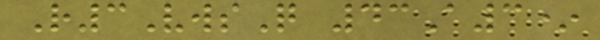R3VwsQ 43A3*
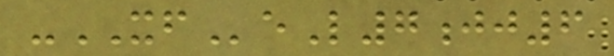-XFeL7jj6
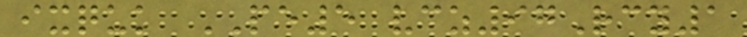ixquk PE5 vcz97Rcy1
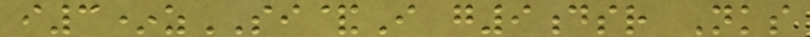i3*zSI&I g9dsr Nks
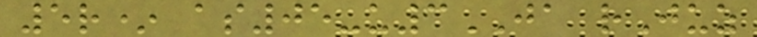5r* as05-u3JA rJuz
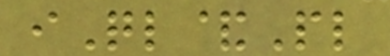iQl&Pl
